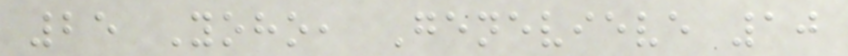25 Yoho, Genevieve 10
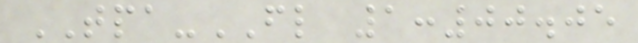TPA-FL 1:00.05
